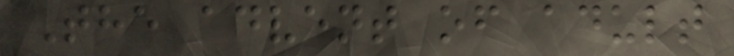The advent of adult
